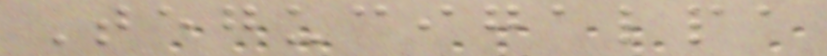Tegucigalpa
